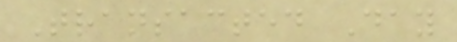Transacted Day
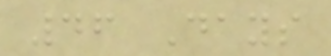46 Days
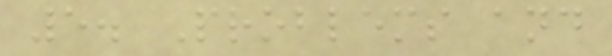5. Problems and
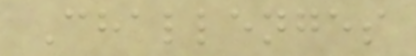Challenges
